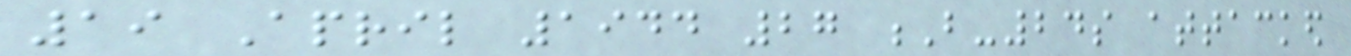19 April 1944 27 B-24s attacked
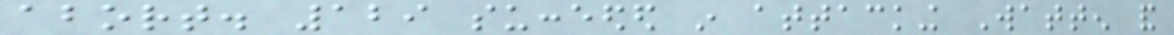abort. 129 succeeded in attacking Watten and
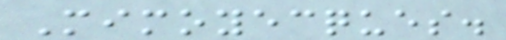Mimoyecques.
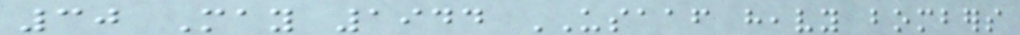30 May 1944 USAAF heavy bombers
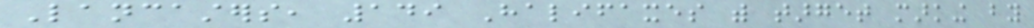Lancasters, 149 Halifaxes with target marking by
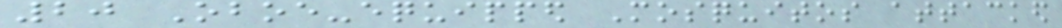20 Oboe-equipped Mosquitos attacked
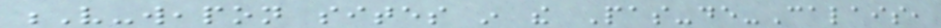V-weapon sites in the Pas-de-Calais,
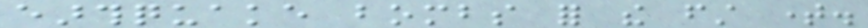earthquake bombs for the first time.
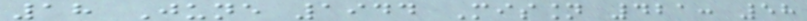18 June 1944 Mission 421: 58
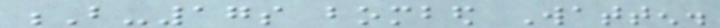B-17s bombed Watten.
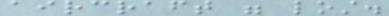aircraft were lost.
